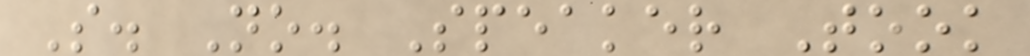S. No. Speaker Took
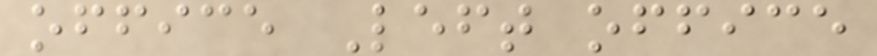office Left office
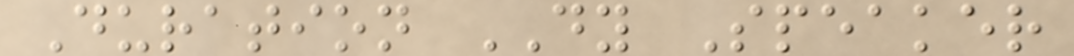Duration DY Speaker
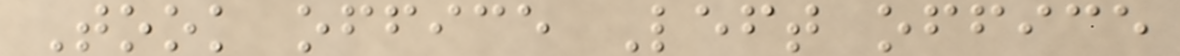Took office Left office
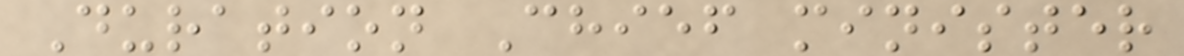Duration Chief minister
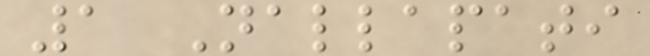1 Nallapati
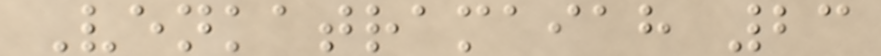Venkatramaiah 23
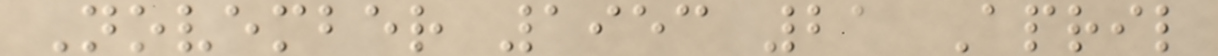November 1953 21 April
